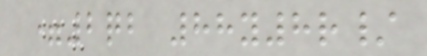=2qb 88y8r/
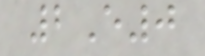2E0
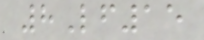8Lf15
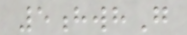5hwhG
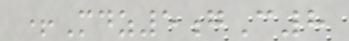+Mdz5gC8
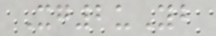Xg2uYb
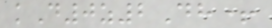kD0z2Dh+
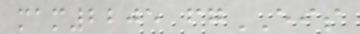mam2205 fgEIS
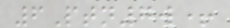6Ptn7w+
